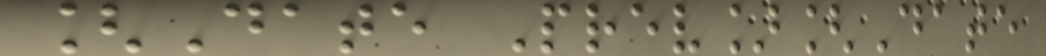[Date Prev][Date
